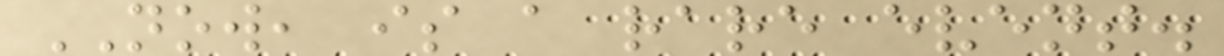NOW, is a rare event.
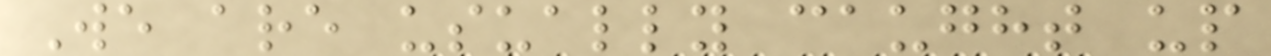We are usually caught up
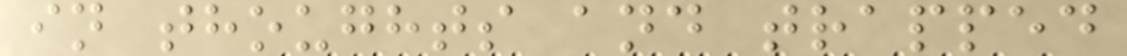in thoughts and trapped
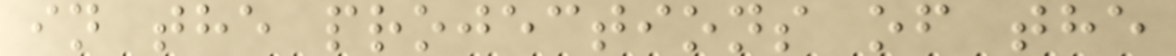in the projections of the
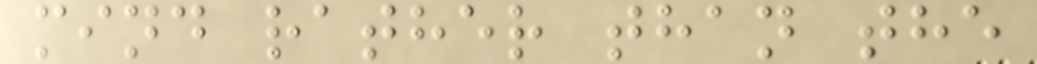mind rather than the
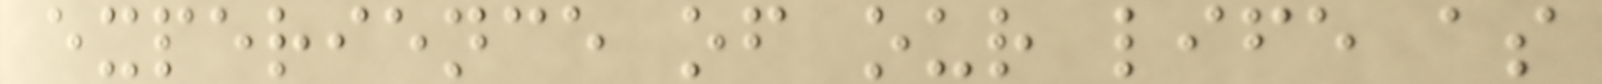experience of our life as
